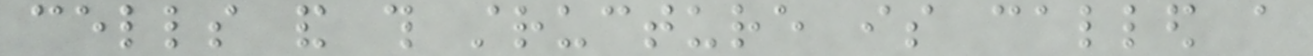cells and this structure is called a
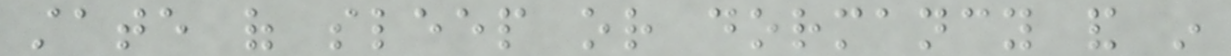state of sleep or dormancy and in
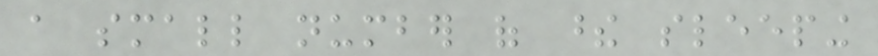a small number of these sleeping
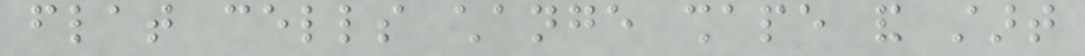flat cells change shape and start
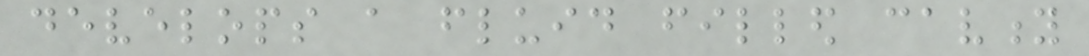develops a fluid filled cavity
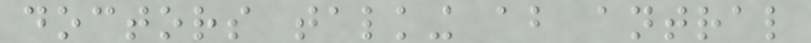doctors talking about antral
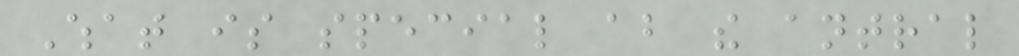What is special about the antral
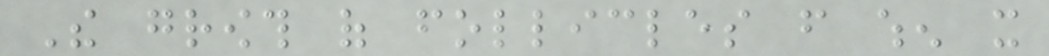The growth of follicles from when it
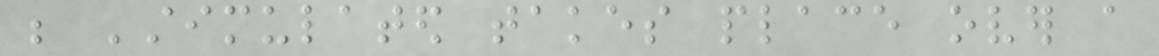be 'stimulated takes place over a
